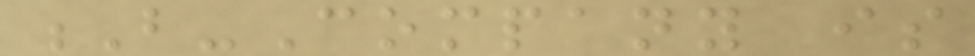B-Company is
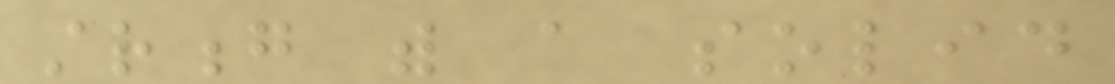strong with a solid
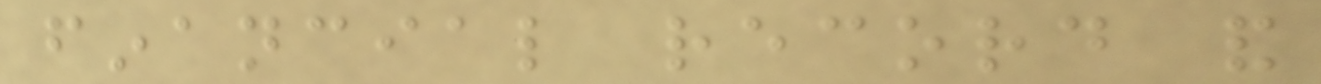financial record and
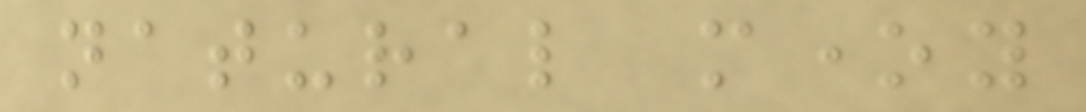natural money
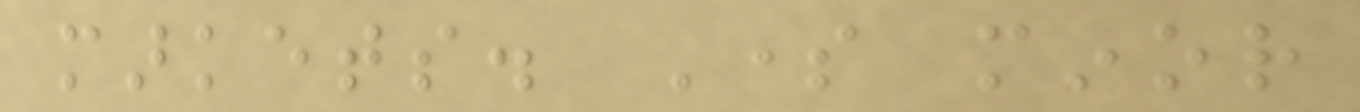markets. Some minor
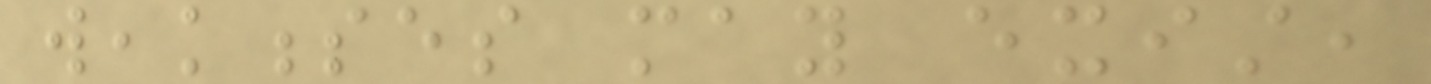weaknesses may exist,
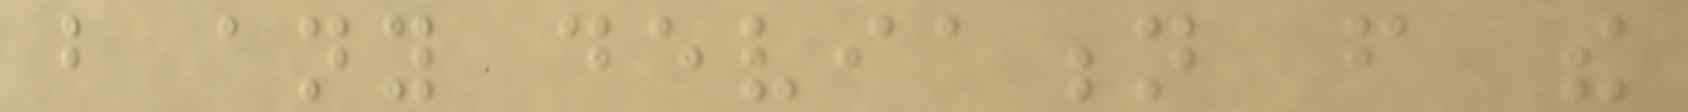but any deviation from the
